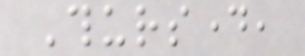Thursday,
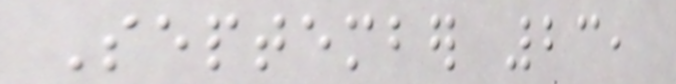September 23,
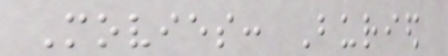Movies: Buried
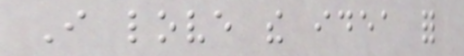I love the idea for
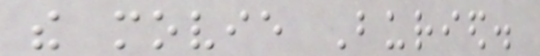the movie Buried.
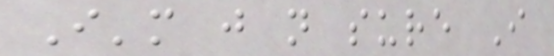I'm just not sure I
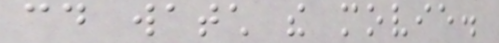could watch the movie.
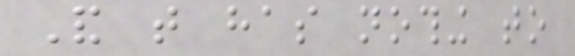And that has nothing to
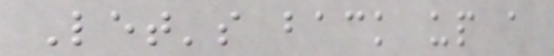Let's back up a
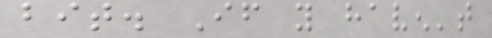bit. If you haven't
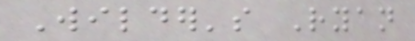Wilder's Ryan
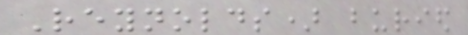Reynolds) buried
